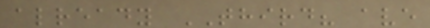already THIRD? ave
